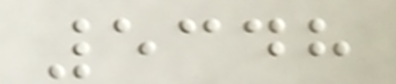5348
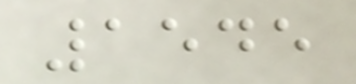1545
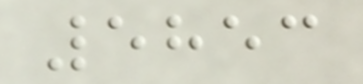5853
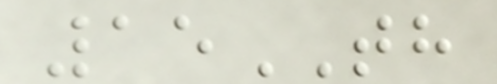15TH
